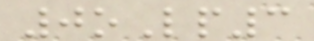0oLp3
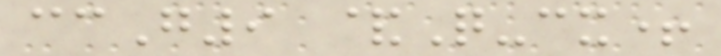ccG9 &Q-cx+
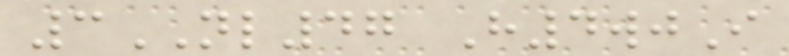3NL47 H4wjI
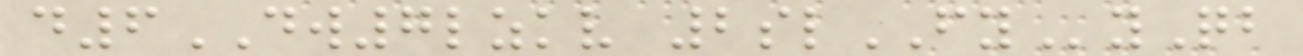d6DW7lzkv 2slFYyQb
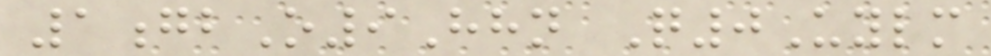1gbO9Hhn Q0Uylm
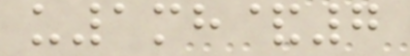u1mh&7
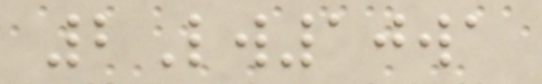2Lw10wa
